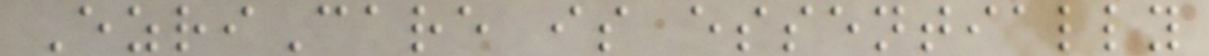EzriCare is essentially
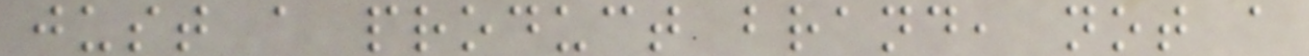just a product brand, not a
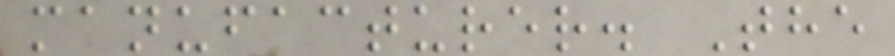manufacturer. The
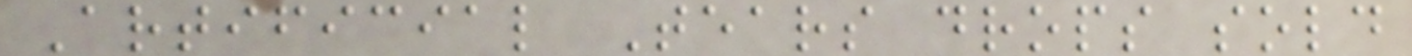Artificial Tears drops sold
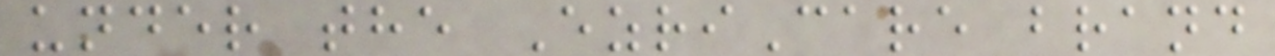under the EzriCare brand
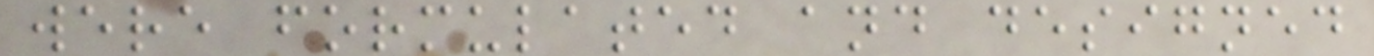were formulated and designed
